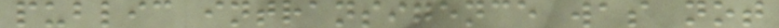public intransigence was not
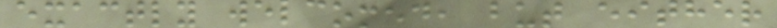exactly welcomed, but either
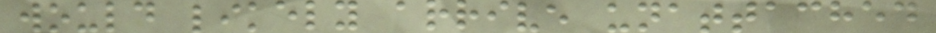would likely arrive unattached
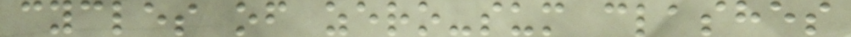cycles of zero-sum clashes
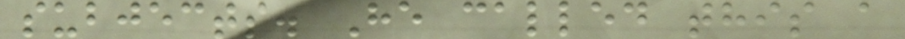subjects. He called this a
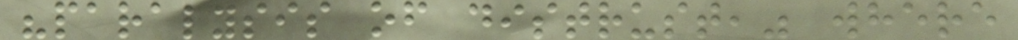"paralysis of distrust," where
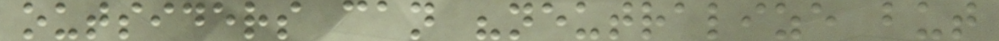outsiders can "neutralize but
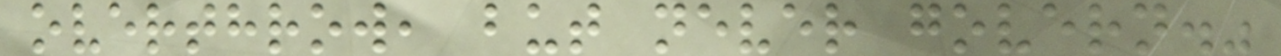overthrow, but never govern."
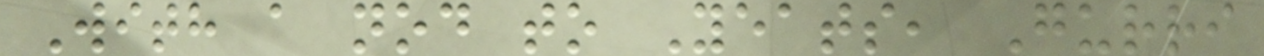With a nod to Yeats, Gurri
